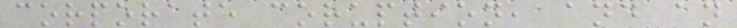corporate coruption, and an
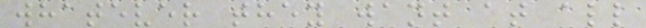whatever they want at all
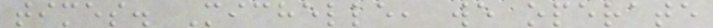times. Michelle, we operate
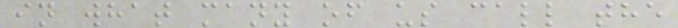in what many of us call the
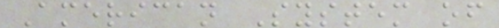American System of
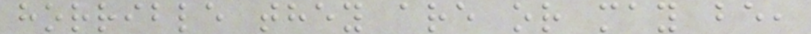horrible they are or may be,
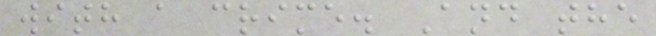with a crime. And the
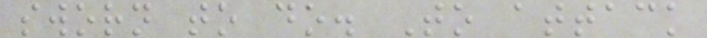sworn to do. To attack
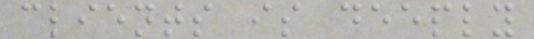clients is deeply
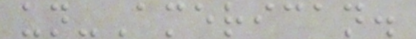un-American.
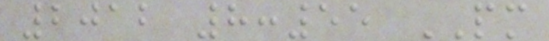2012 8:55 PM
